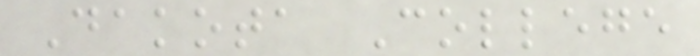Dakota College
